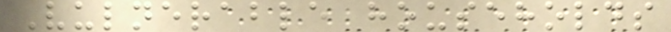Vulnerable households
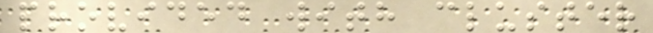provided with cluster
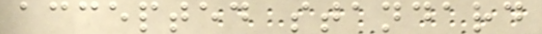accepted standard
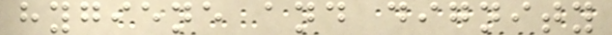hygiene and dignity
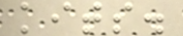kits.
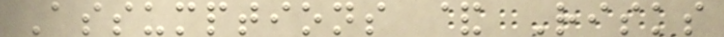Assumptions & Risks
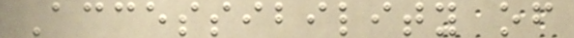Accessibility of
